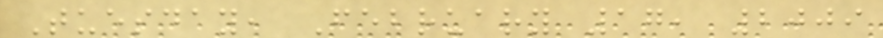Tuesday, February 17, 2009
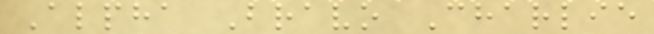Alpha Bravo Charlie
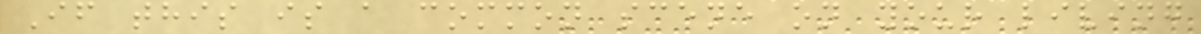If this is a common scene on your living
